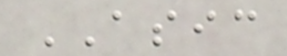ASIC
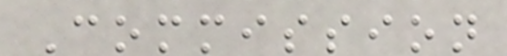Commission
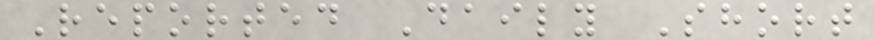Reported Daily Short
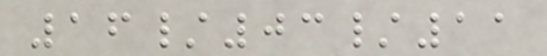16/03/11
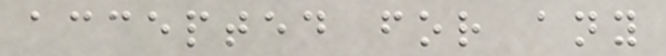accepted for any
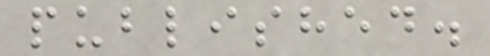published.
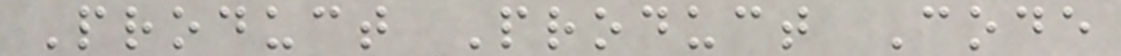Product Product Code
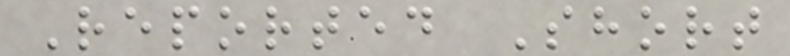Reported Short
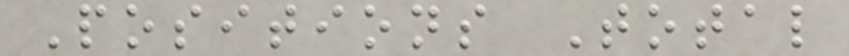Positions Total
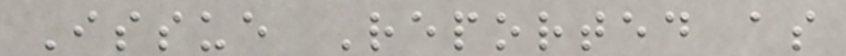Issue Reported as
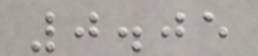0.05
